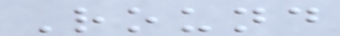Round
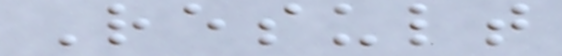Result
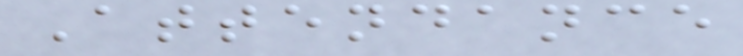Attendance
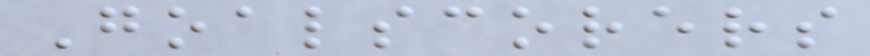Goalscorers
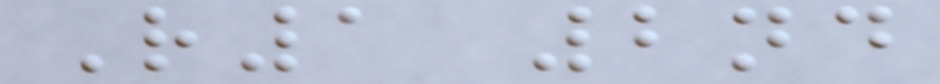R1 2nd
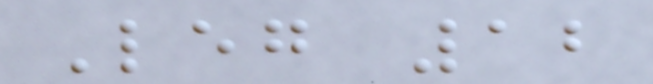Leg 12
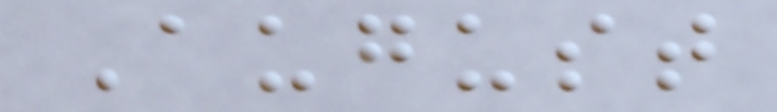August
